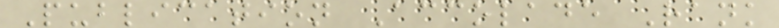Publication Accolade Rank
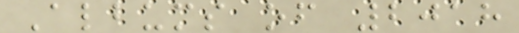Albums of 2018
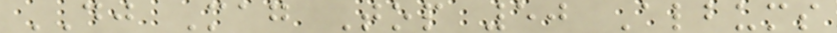DJ Mag Top 50 Albums
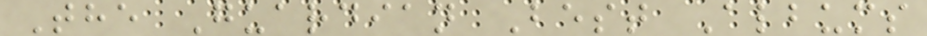The Guardian Best Albums
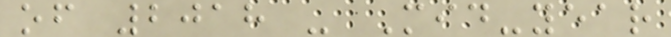of 2018 - Mid-year
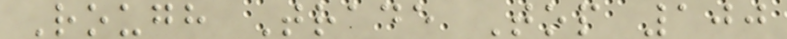Rough Trade Top 100
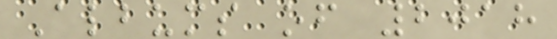Albums of 2018
